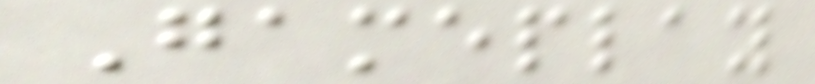Gameplay
